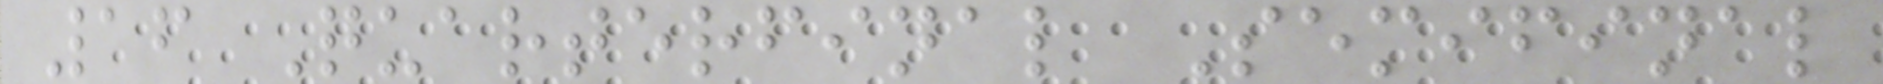16 Quarterfinal Semifinal
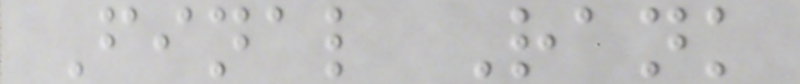Final Rank
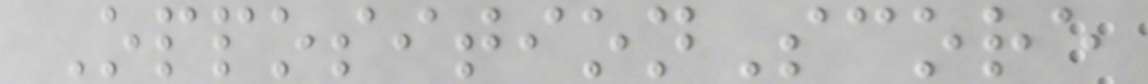OppositionScore
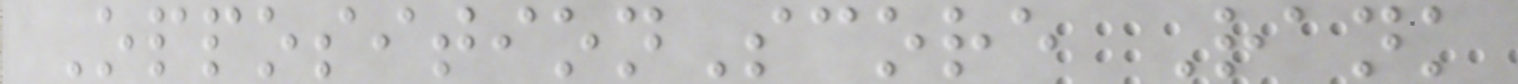OppositionScore Rank
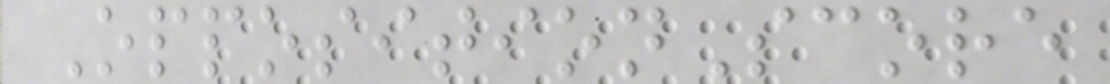OppositionScore
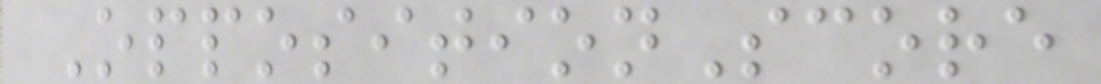OppositionScore
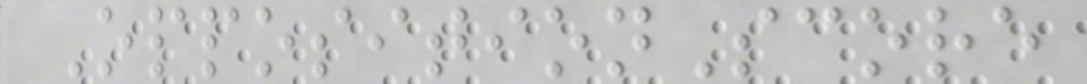OppositionScore
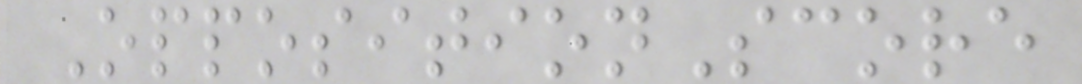OppositionScore
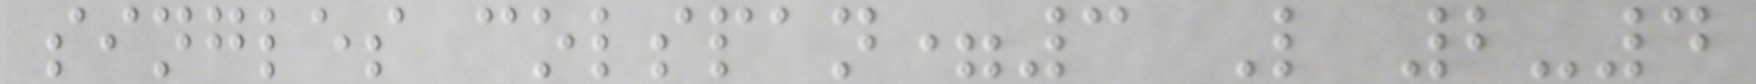singles colspan=3 L 2-4
